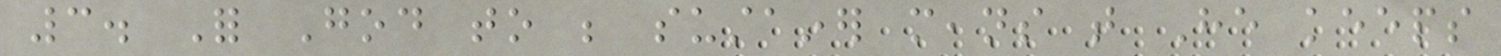3. For God to be sustainer means that He keeps
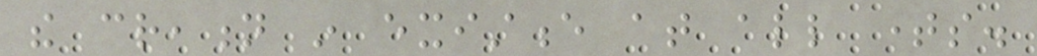the creation in existence at all times.
